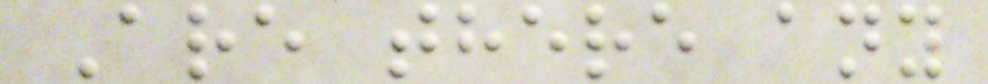Are there any
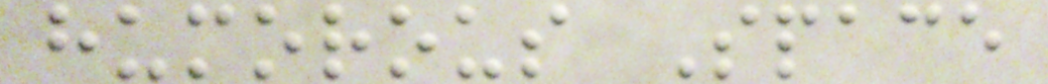humorous Space
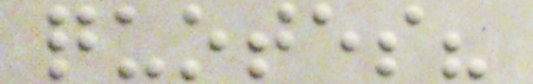quotes?
